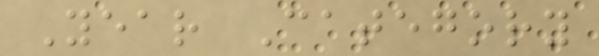Year Category
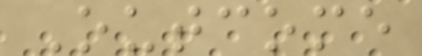Outcome
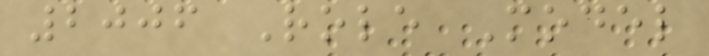2006 Role Model
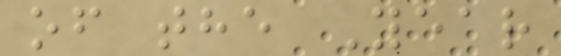of the Year
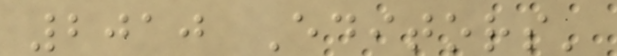2010 Editors'
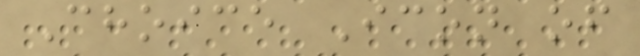Choice Icon of
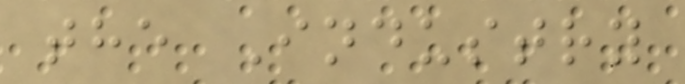the Industry
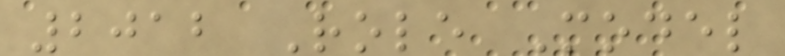2012 Role Model
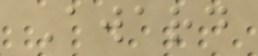Award
